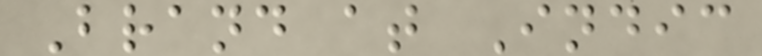Brand at Indic
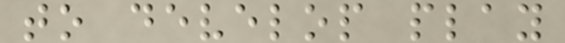to develop play
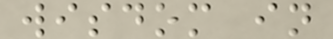wisdom in
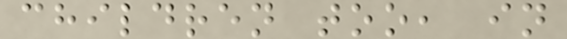children too, in
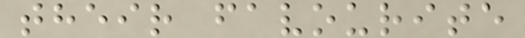their favourite
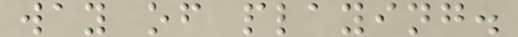way of playing.
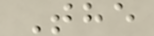The
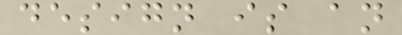design is an
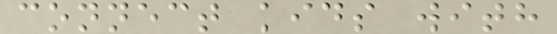connect kids with
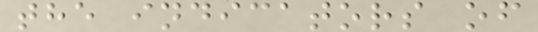the indicators of
